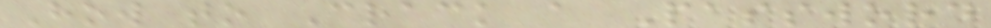How to Crack a Password
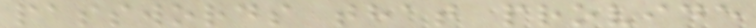passwords that provide
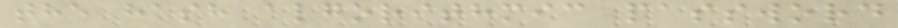the hash algorithmic password
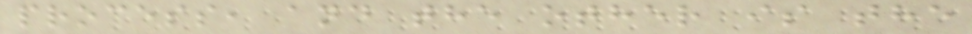process, and the other is the
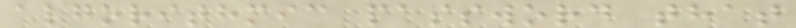algorithmic password that
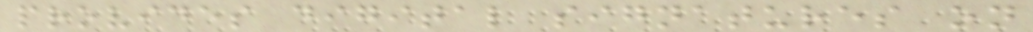provides digital signatures on
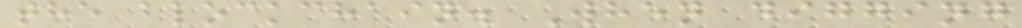the blockchain. When digging
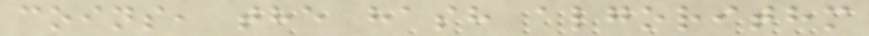coins, the hash algorithm
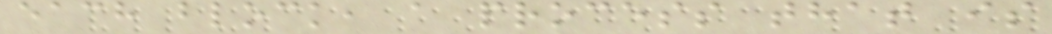each block, a process that is
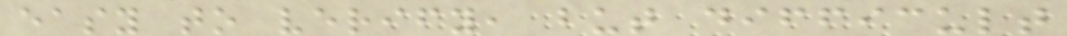easy to verify, but difficult
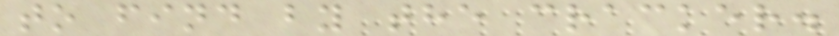to find by the cracker.
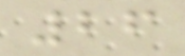26
